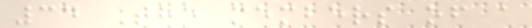34 The members of a
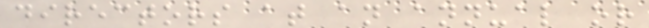directors at an annual or
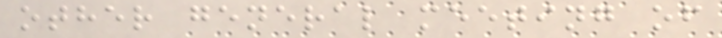other general meeting of
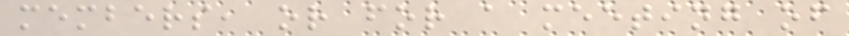members, or for a meeting of
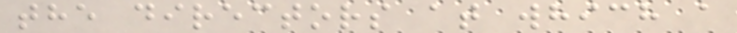the directors at which a
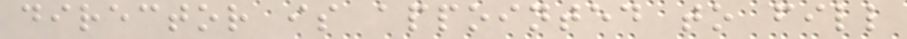director is appointed to fill
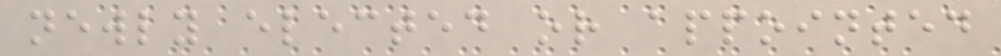newly elected or appointed
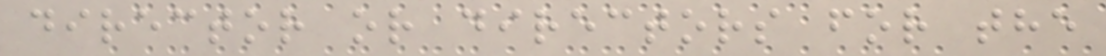director or directors for the
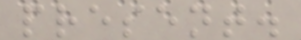present.
